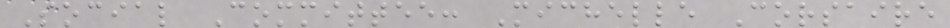Social Committee: Michelle Corsaire
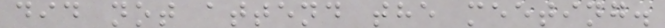did not attend the meeting.
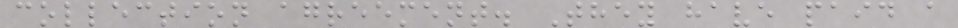collection agreement. They have paid a
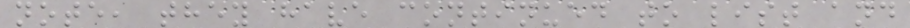note, they have continued to list and
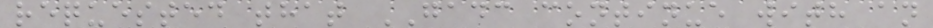requested that GADC continue with an
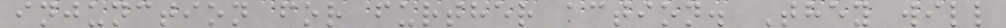injunction for further action. They will
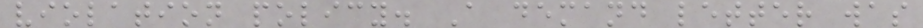violation policy. A demand letter was
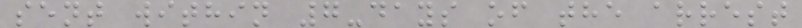sent within 7-days of the arrest
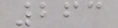263
